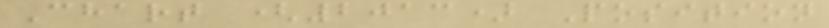Chart (2013) Position
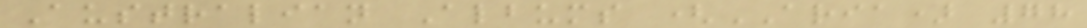Australian Albums (ARIA) 78
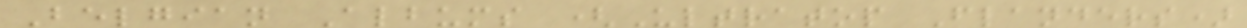Belgian Albums (Ultratop Flanders)
